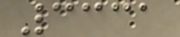3331
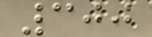300
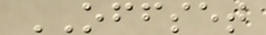OFFSET
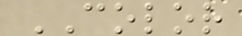COLOR
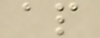ap
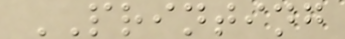PRINTING
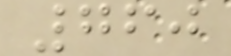760
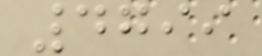4799
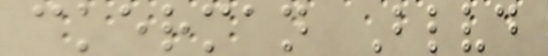ckerman Blvd
